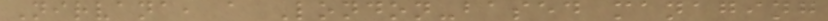Nirvana, a London-based managing
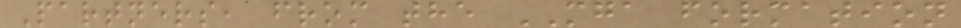Partners, from the MGA formation
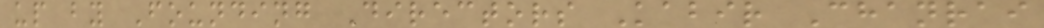up by Founding Directors Kabir Chanrai
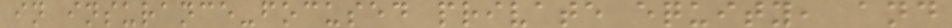in insurance-focused private equity, and
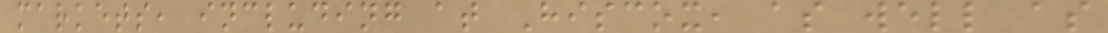markets, including at Hiscox, as well as
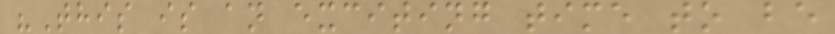"This is an exciting time to be
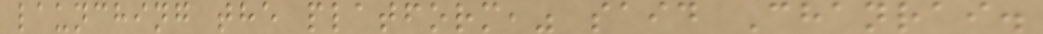launching the platform," said Chanrai.
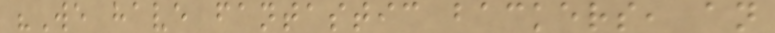"We have fantastic backers, an
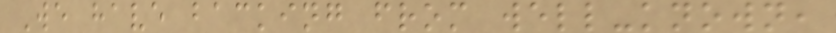We have backing from well-known,
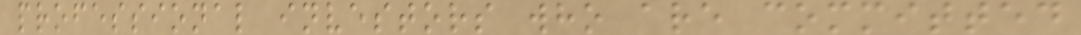professional investors who are committed
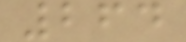264
